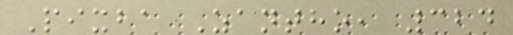Pixba Zantho, 324
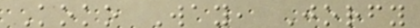Koko Way, Jorfy
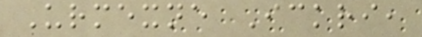Urmexne Ickri,
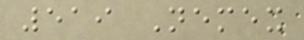519 Nemex
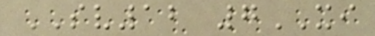SV12 7XI
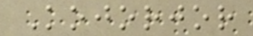Kojorjor
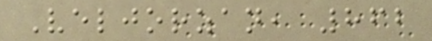Veljorzan, 862
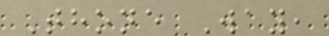Thone Way,
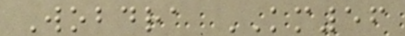Wobdra KM56
